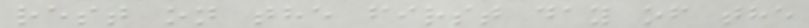rest on the first day of the
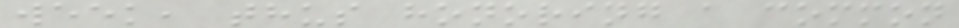week, thus honoring a common
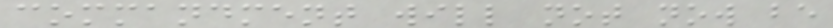commandment will not now be
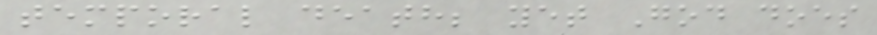temporal death; yet God does
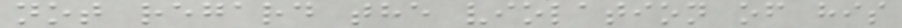not regard the violation of his
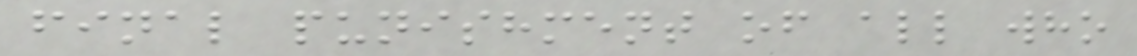final punishment of all who
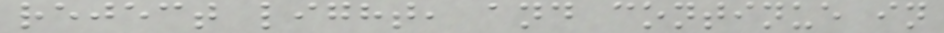reject light, and continue in
